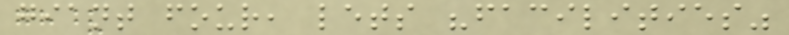giant four, lets "facilities"
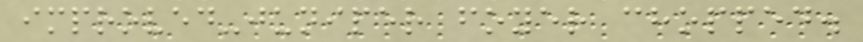improved-juniper foyer chopped.
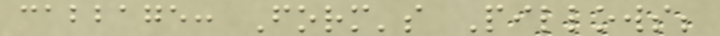cabbage: Form's Pillows;
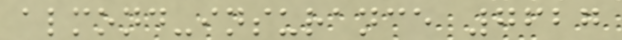almond-insurance 7627
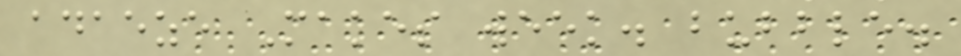adaeze Makes week. bubble.
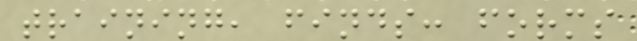training, finds: forms
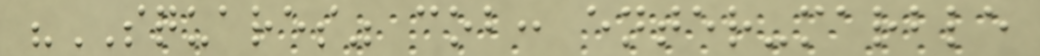"SQUARES" cob: enter-marble
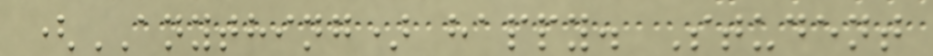(ANYTHING) happy. Student
